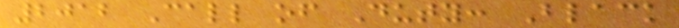2012 Call of Duty: Black
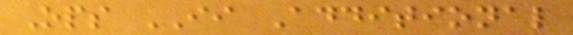Ops II Additional
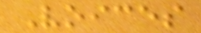Voices
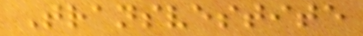Transvestite
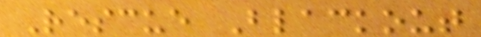Rescue Blackout
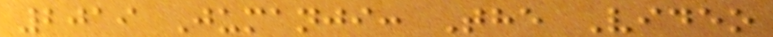2019 Jumanji: The Video
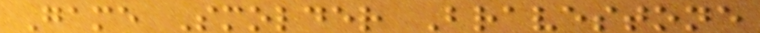Game Smolder Bravestone
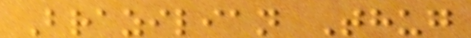Brazilian Thug
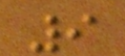9
